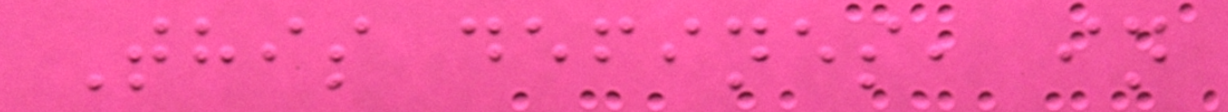This defines, in
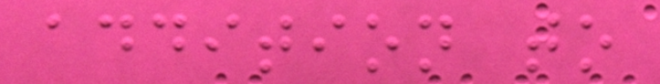addition to
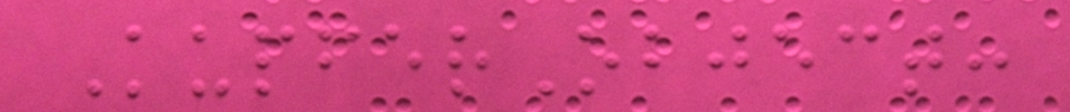KupferObject:
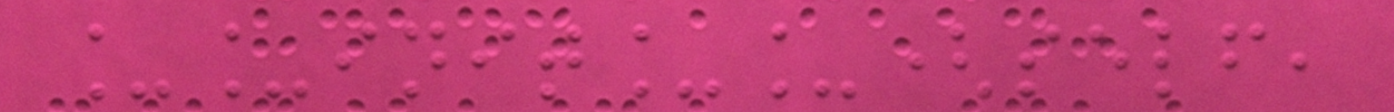__init__(self,
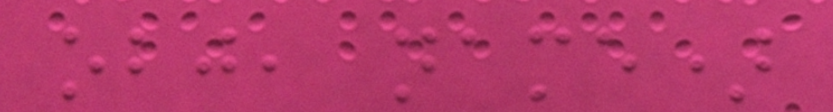obj, name)
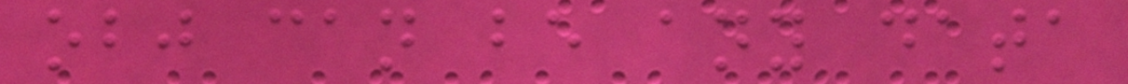obj can be any data
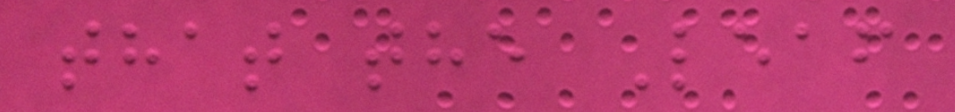that the Leaf
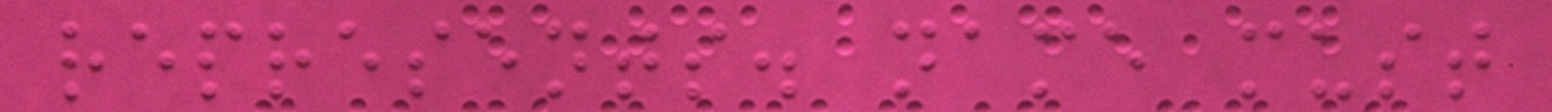represents. name must
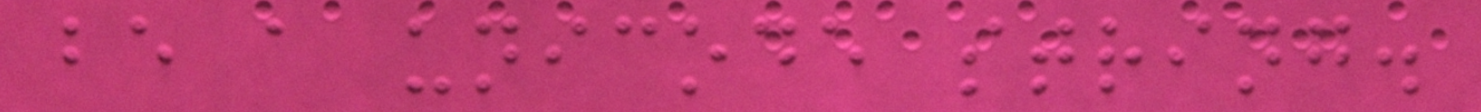be a unicode string.
